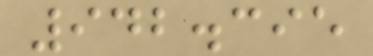942.395
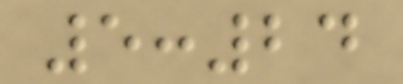5:24
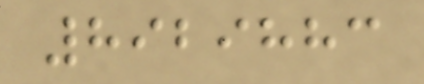8929883
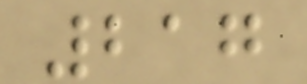217
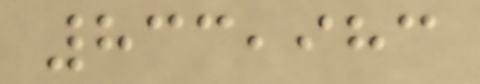833,983
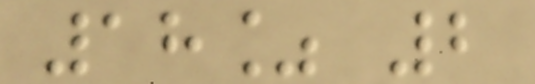18% 2
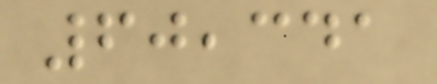60,341
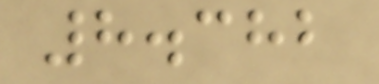8.382
